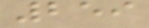259
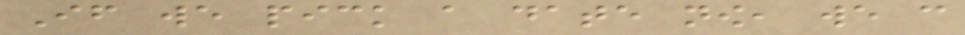If we pick a date now, we can
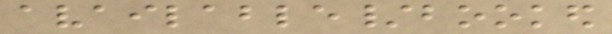available/booked
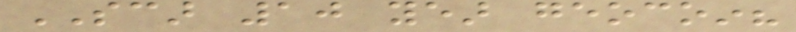SCAR 10 year geocoin?
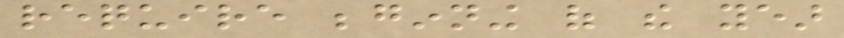require beginning of the year
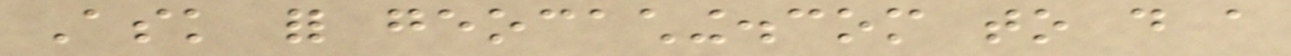Ask for geocaching.com to do a
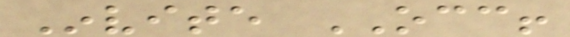Invite OCC!
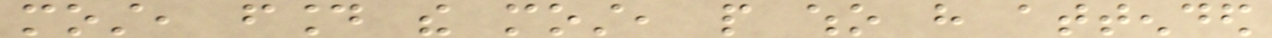most, found the most, people who have attended
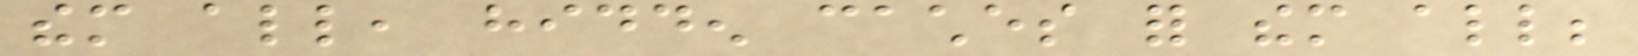them all, hidden caches for them all;
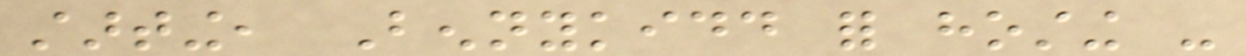starting, Bennykidd for hosting -
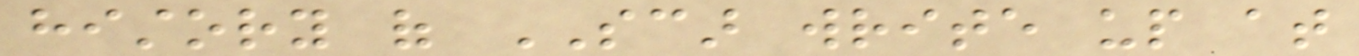history of SCAR write up at
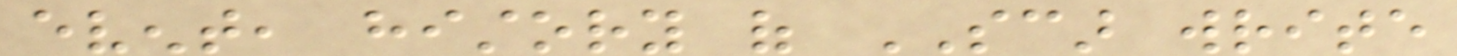event, history of SCAR write
